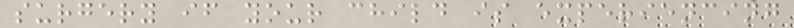surgery if your child is experiencing
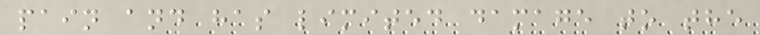pain and has limited damage to the
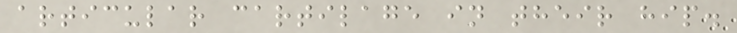articular cartilage in their hip.
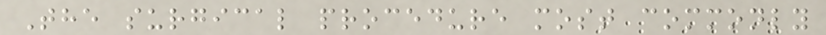The surgical procedure most commonly
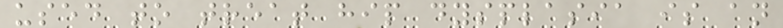used to treat hip dysplasia is an
